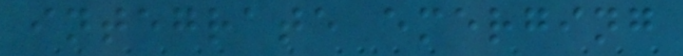integrate emerging
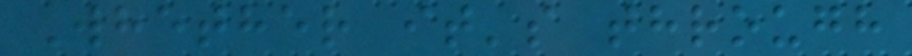Whether it's through
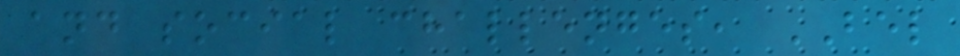and social challenges, BEL
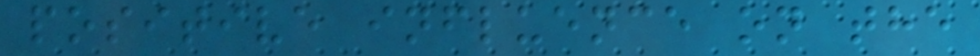positive influence on the
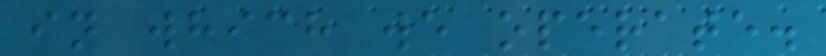in which we operate.
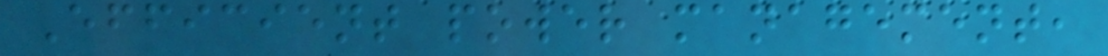Efficient power management,
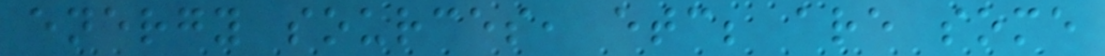energy sources, etc; are some
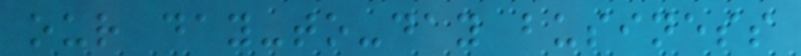our day-to-day business
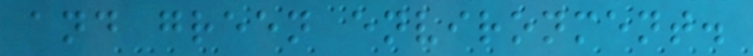and green environment.
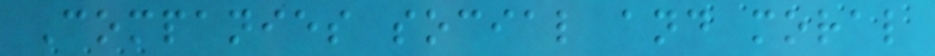Companies social and moral
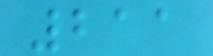211
